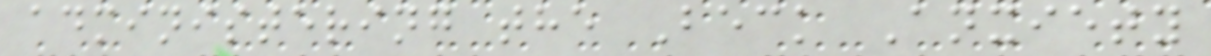administering the Beck Anxiety
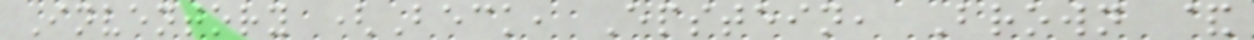Inventory (Beck, Epstein, Brown &
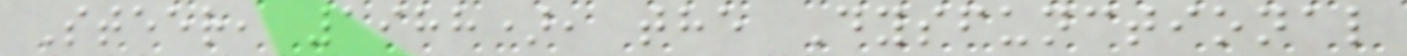Steer, 1988), the Dysfunctional
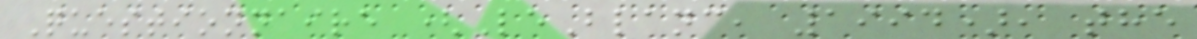Questionnaire (LeBlanc, 1994), the
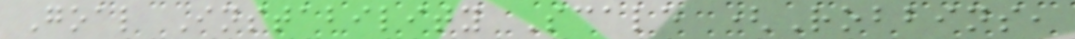Goal Instability Scale (Robbins,
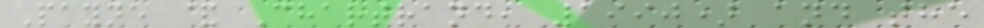Payne & Chartrand, 1990) and the
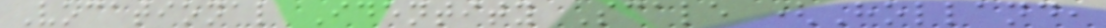Vocational Identity Scale (Holland,
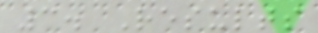3. Results
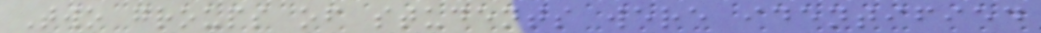Two groups of students were identified
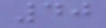40
